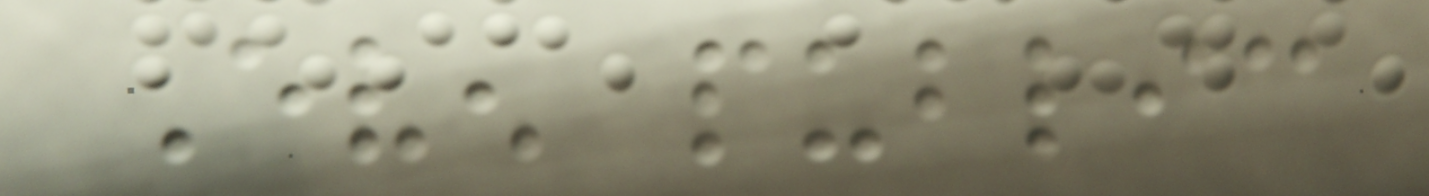Even public
